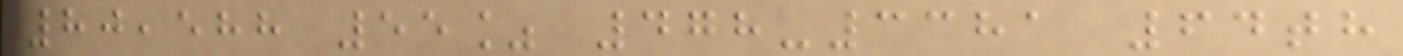80,588 55% 478-3381 64th
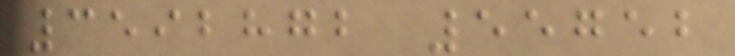3592872 55752
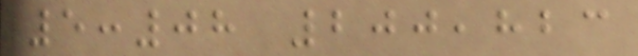5:08 200,823
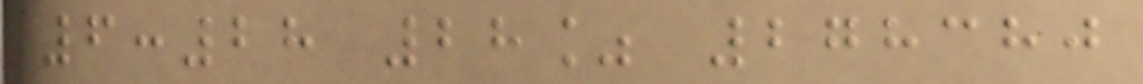6:28 28% 278380
